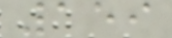159
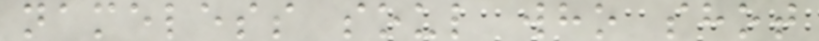nameless soul who shot
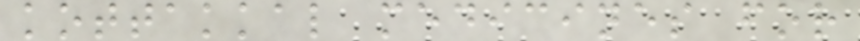kottakkal medicines for
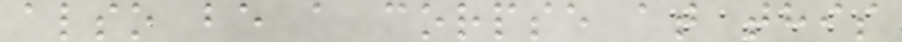also be a corpse at this
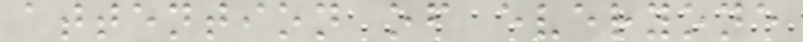attention of everyone
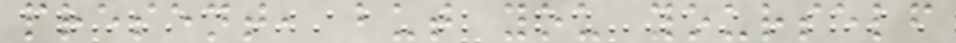present, but you yourself
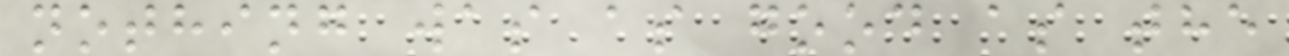nothing was as good as the
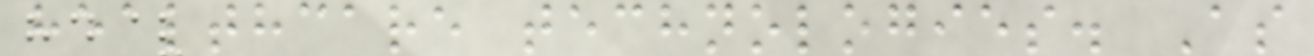healthcare technologies. As
